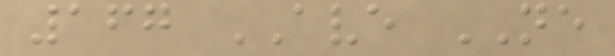167 AVE NE
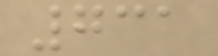731
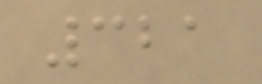321
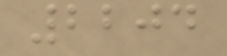2204
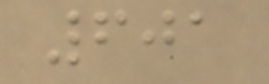601
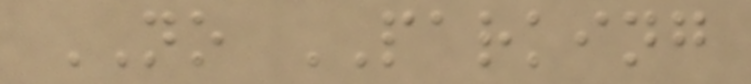NO PARKING
